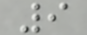9
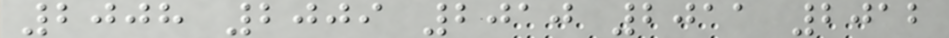2008 2009 2010 2011 2012
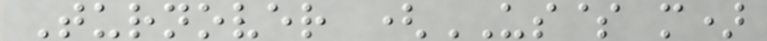Turnover (US$ m)
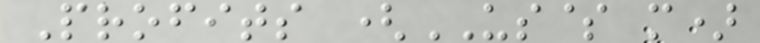Profits (US$ m)
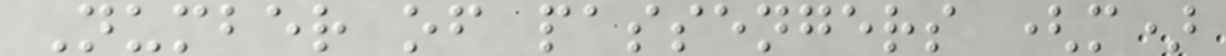Number of passengers (m)
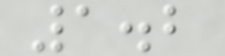1.2
